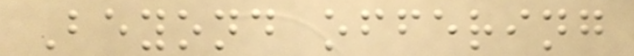Beyond offering
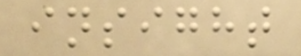insight
